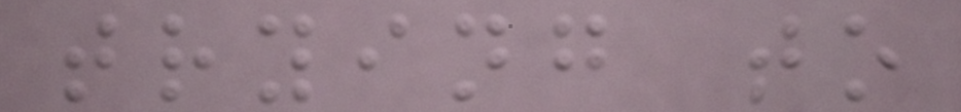trying to
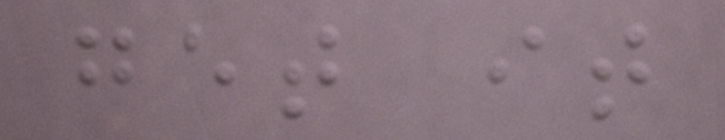get it
